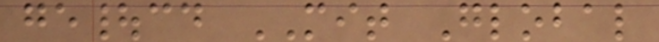ge|cd MIT Global
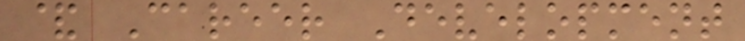& Career Development
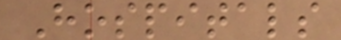Hospitals
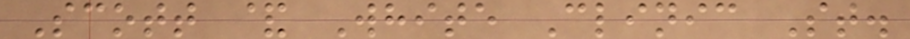Scott & White Clinic St.
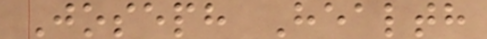Joseph Health
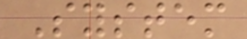System
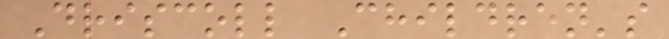Driscoll Children's
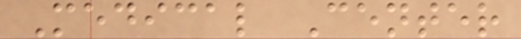Medical Center
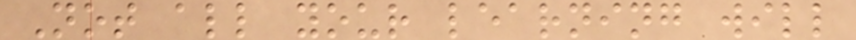Not all your learning will
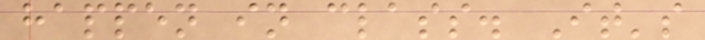happen in class. It's
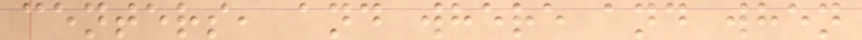centers, and where and when
